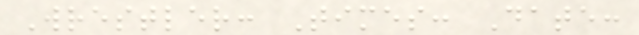Wrestler: Times: Date:
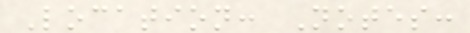Location: Notes:
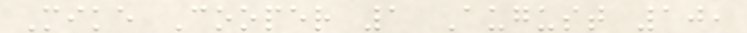Mike Cooper 1 August 10,
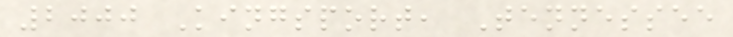2000 Kingsport, Tennessee
